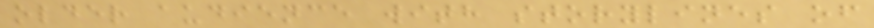older audience with storylines of
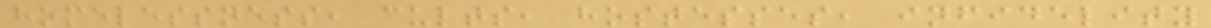homelessness, cults, hostesses, infidelity
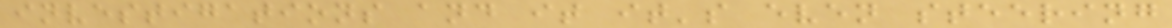investigations and it it's even steering
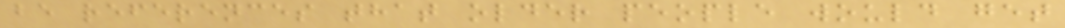be references that older people would get
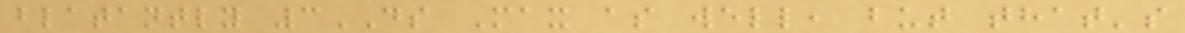blatantly 3DS Max as well, but that's
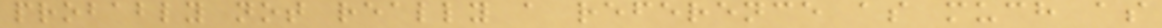probably not really a reference as much as
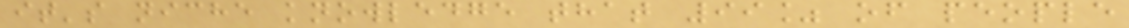it's niche knowledge that 99% of people
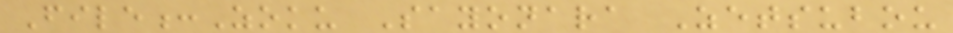File:Zoku Sayonara Zetsubou
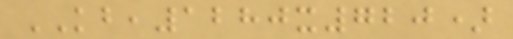KB,1280x720)
